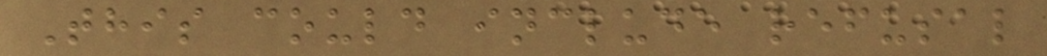This could include refusal
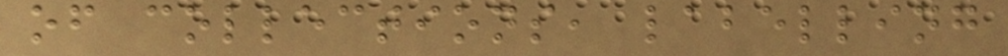of collections, labelling
